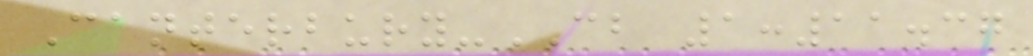Canterbury-CB 1:11.37
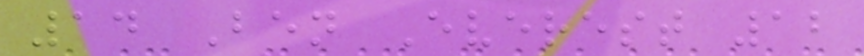14 Ben Everest 12
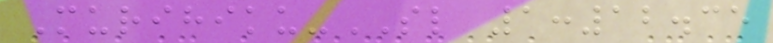Murihiku-SL 1:12.35
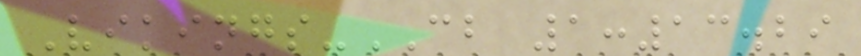Vikings-CB 1:13.29
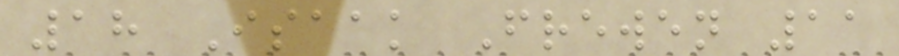18 Isaak Frewen 11
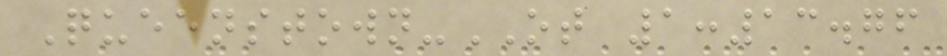Queenstown-OT 1:13.76
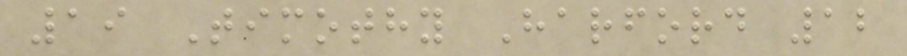19 Timothy Harford 12
